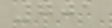701
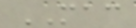MAC
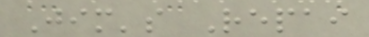Jim's Repai
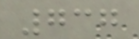737
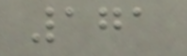171
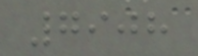7908
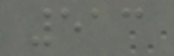513
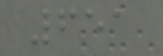651
